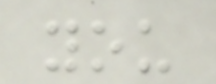you
